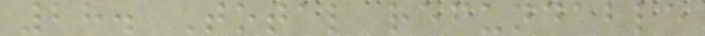28. Total refundable
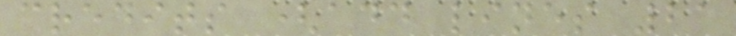credits (add lines 21
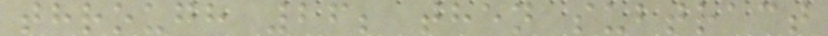through 26; then subtract
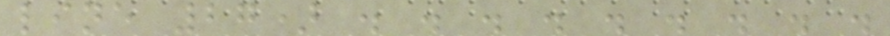line 27) . . . . . . . . .
